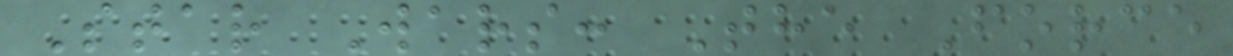Star Wars: The Force
